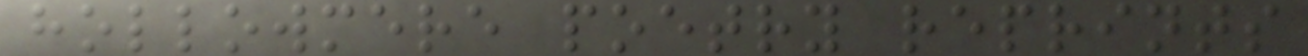hollowmere poetry reprints
